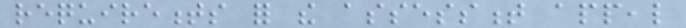requirements for the assessment appeal
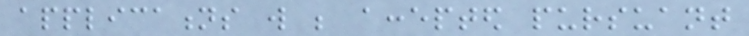applications will be accepted pursuant
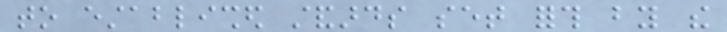to established standards set forth by the
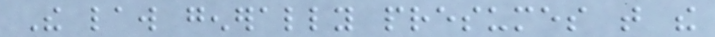The law generally presumes that the
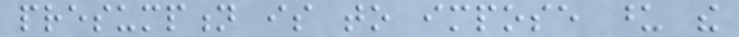presumption is to impose upon the
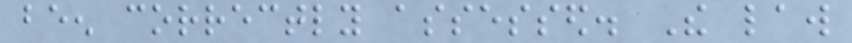been correctly assessed. The law
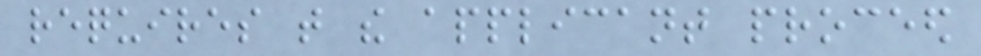requires that the applicant proceed
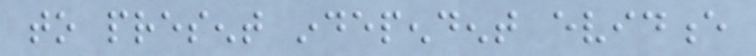to present independent evidence
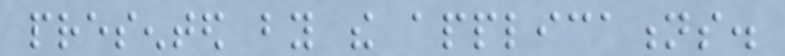presented by the applications.
